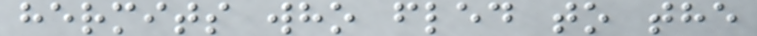hermits who fled to the
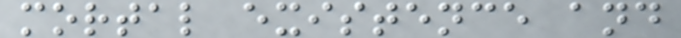mortal existence and
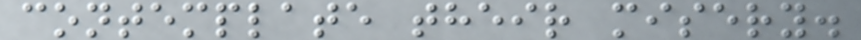contemplate their misery.
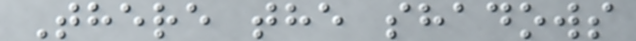There the shadows
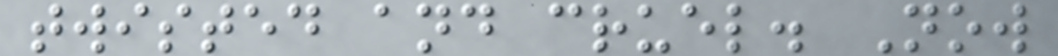twisted and cruel. Now
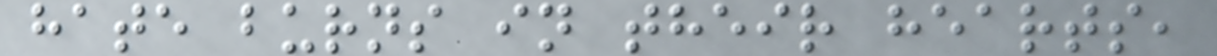hate burns in their hearts,
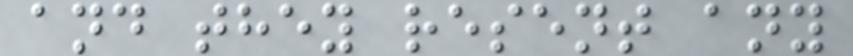and they resent any
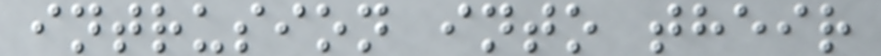intrusion into their
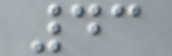43
